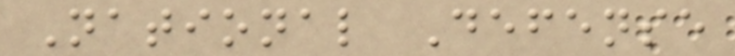National Defense
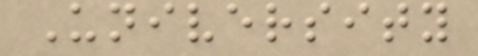University
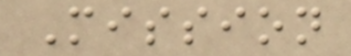Mission
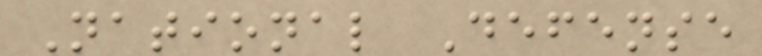National Defense
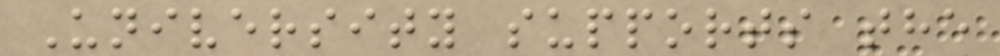University supports the
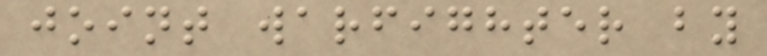joint warfighter by
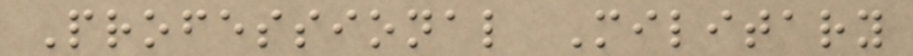Professional Military
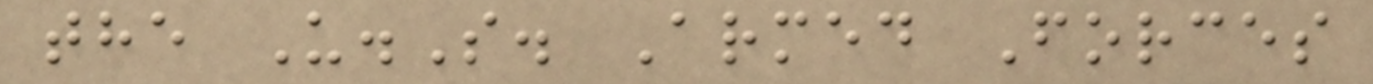the U.S. Armed Forces
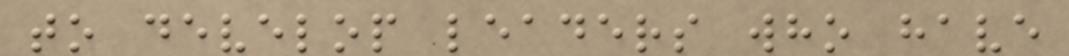to develop leaders who have
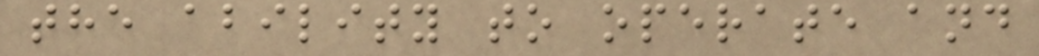the ability to operate and
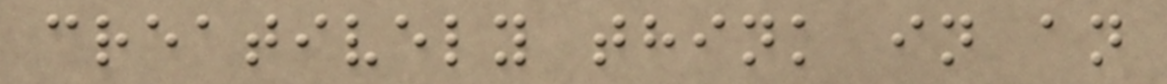creatively think in an
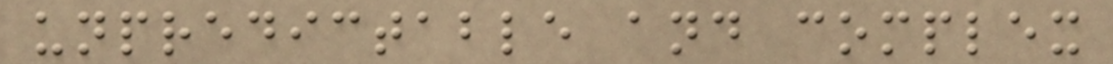unpredictable and complex
